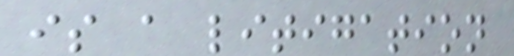is a litigation
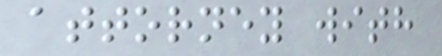attorney with
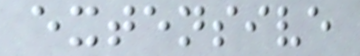extensive
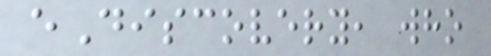eDiscovery, who
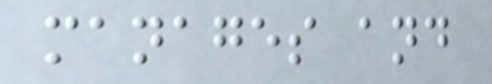manages and
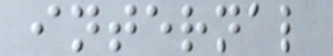internal
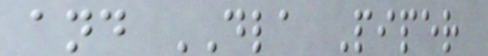and DLA Piper
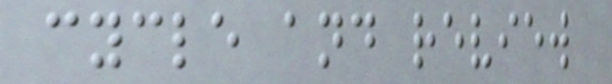cycle and review
